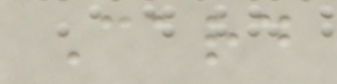Card
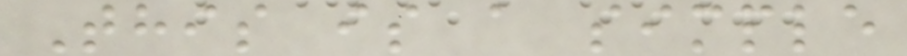This is a simple
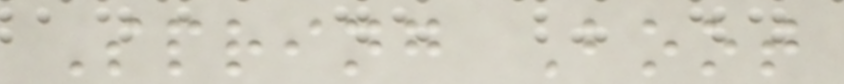Spring Boot
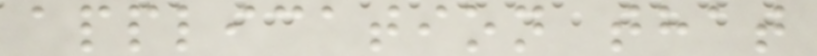application that
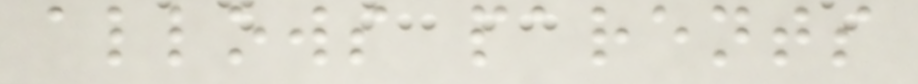allows parents
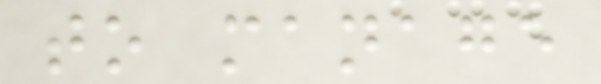to manage
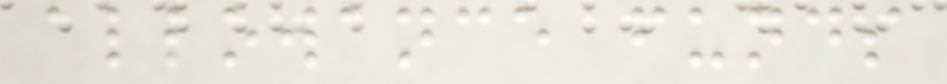allowance funds
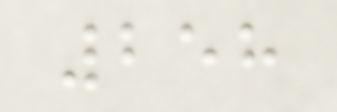258
